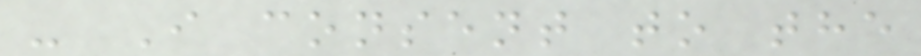- I consent to the
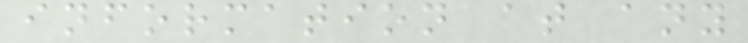information at any
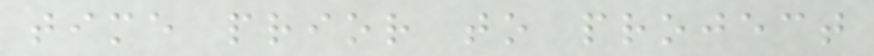time prior to project
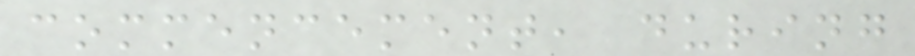commencement, during
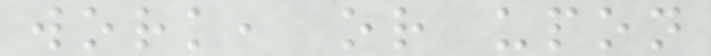work, or upon
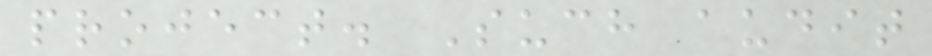project. Such audit
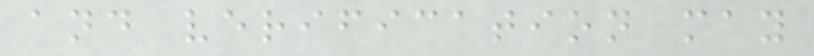and verification may
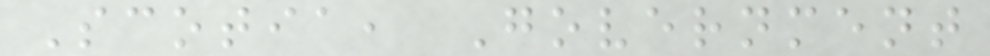Scotia, Government
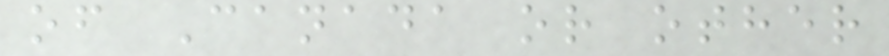of Canada or other
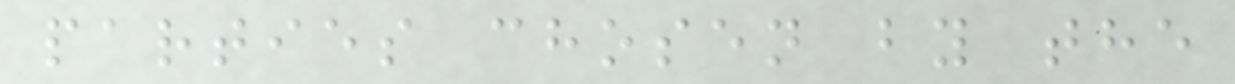parties chosen by the
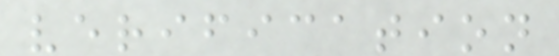verification
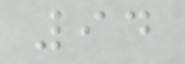94
